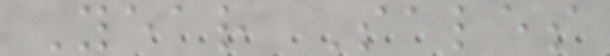Year Sales
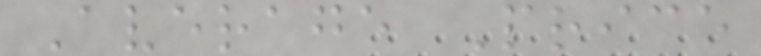Average Price
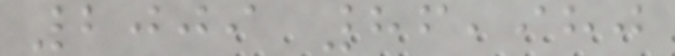2009 86,980
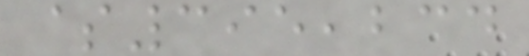$395,234
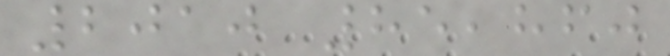2010 85,860
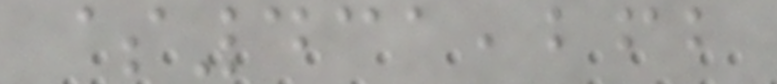$431,262
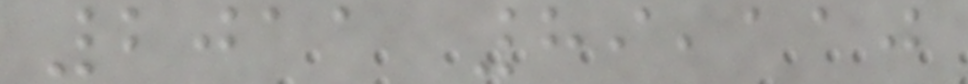2011 89,110
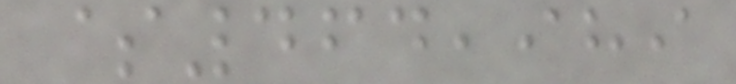$464,989
